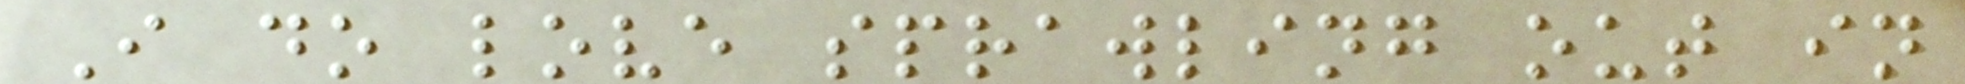I do love sprawling out in
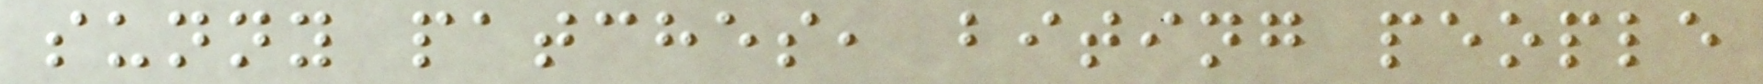sunny patches, biting people
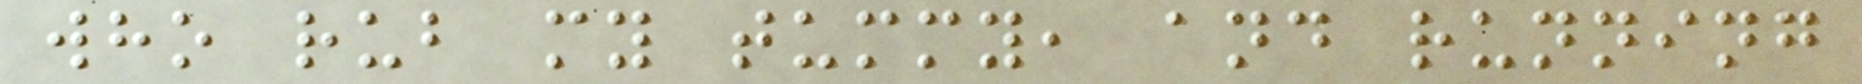who rub my tummy, and running
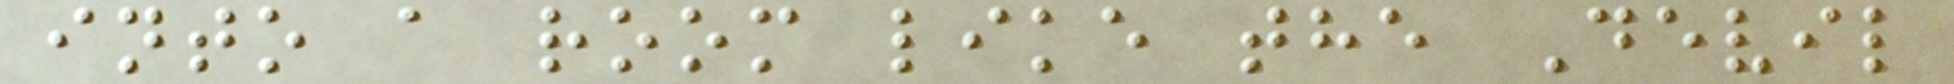into a room like the Devil
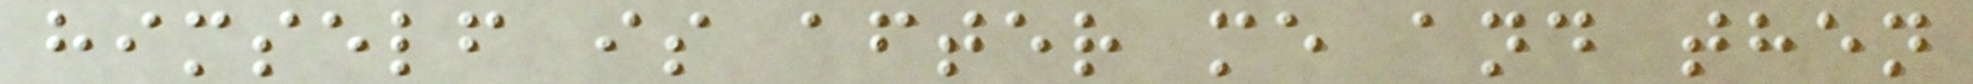himself is after me and then
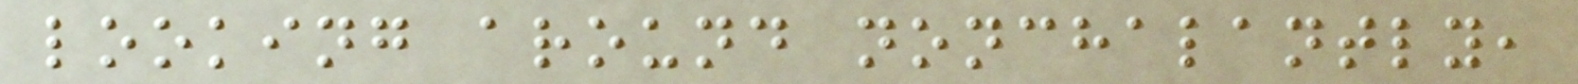looking around nonchalantly,
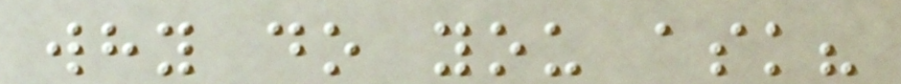why do you ask?
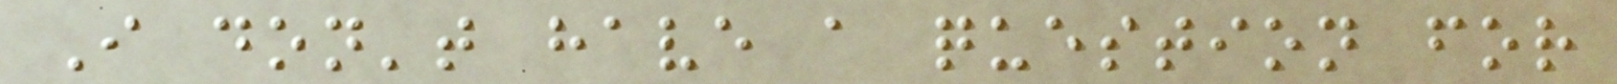I don't have a question for
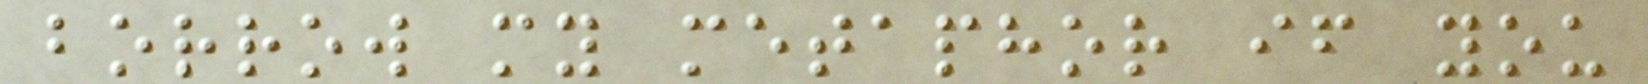borrow my metaphor if you
